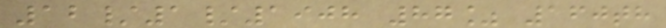12/1/1908 87% 160th
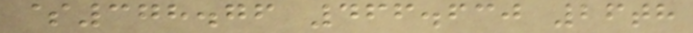$378.76 466.630 26th
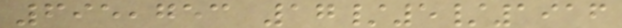695,753 17/5/1916
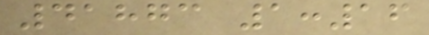41873 1:16
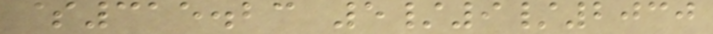$315.23 5/9/2030
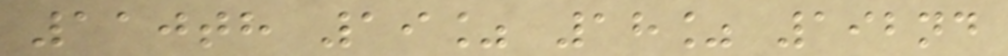110th 19% 18% 192nd
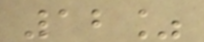12%
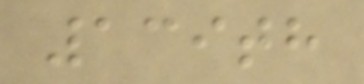139th
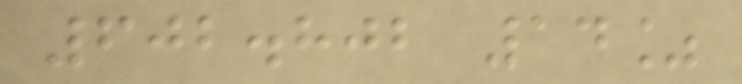602.802 14%
